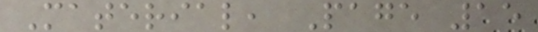Material, Page 15
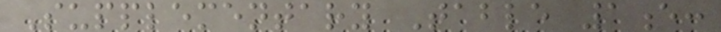Supplementary Table 1e:
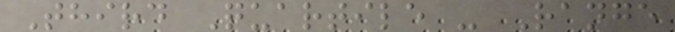Third Quartile - Range
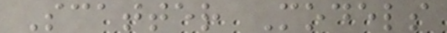Scatter Models
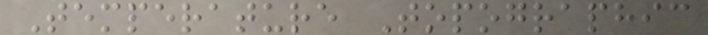Temperature Topographic
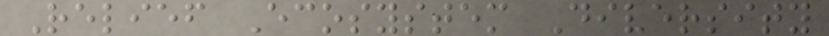Relief Ecosystem Diversity
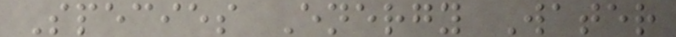Species Energy Water
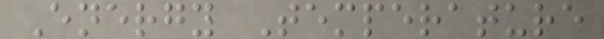Energy Temperature
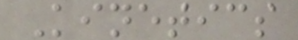Kinetics
